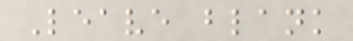Leave blank
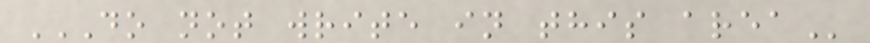DO NOT WRITE IN THIS AREA
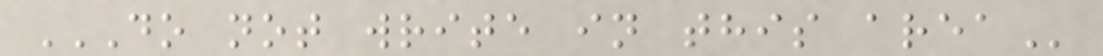DO NOT WRITE IN THIS AREA
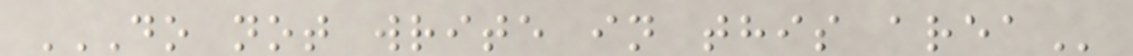DO NOT WRITE IN THIS AREA
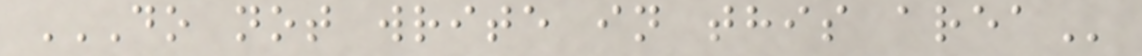DO NOT WRITE IN THIS AREA
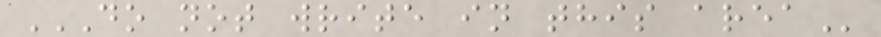DO NOT WRITE IN THIS AREA
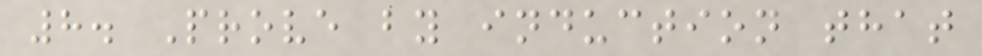8. Prove by induction that
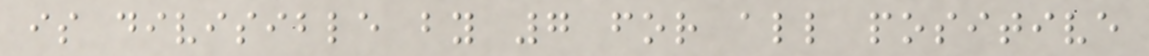is divisible by 7 for all positive
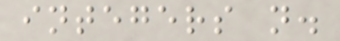integers n.
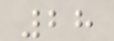28
